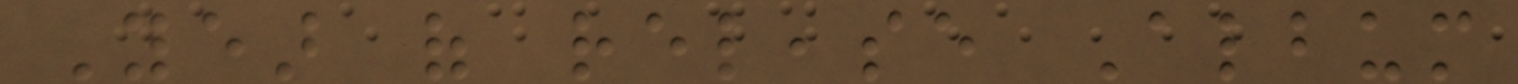Year of release Album
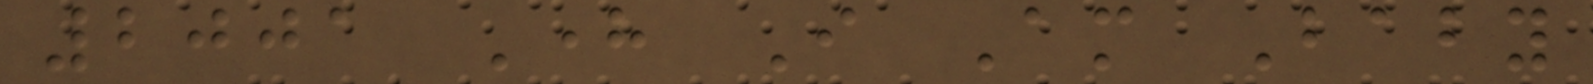2001 Here I Am Baby
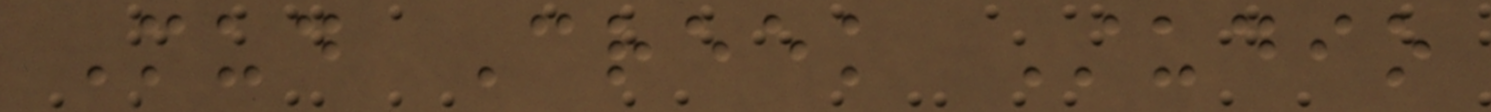Mud Creek Studio
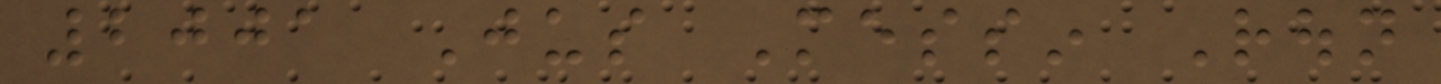2001 Jus Messin Roun
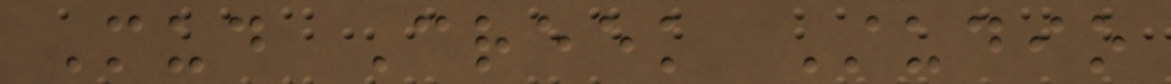Mud Creek Studio
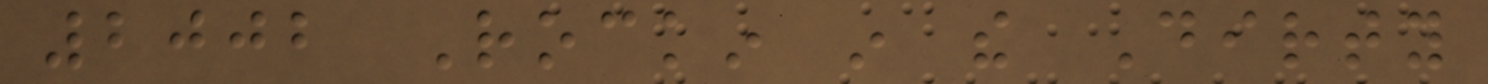2002 Rockin in the Dirty
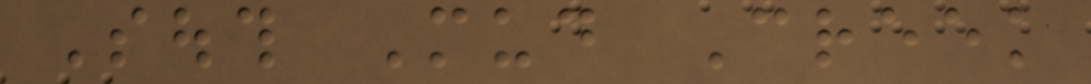South Mud Creek
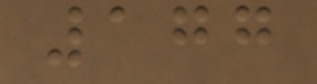177
